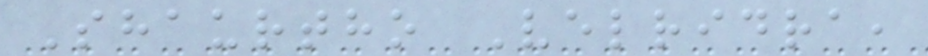Shaurtho Velridra,
